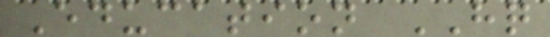Education HQ
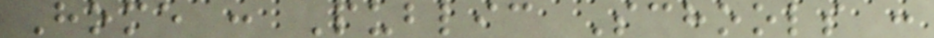Home : Public Schools :
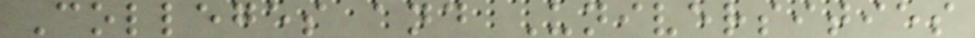Colleges and Universities
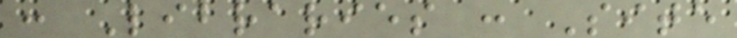: Libraries : Site
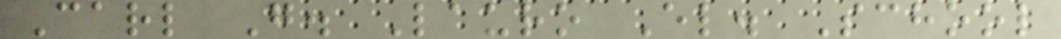Carl G. Lauro El. School
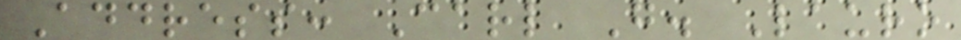Address: Carl G. Lauro
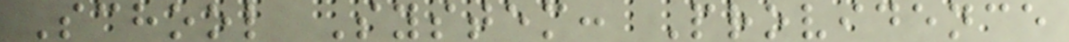School System: Providence
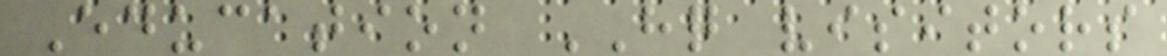Education HQ visitors
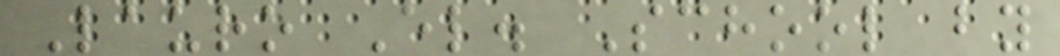Lauro El. School by
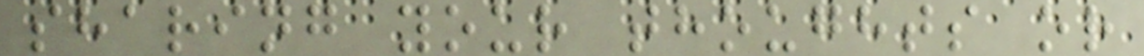sharing your thoughts or
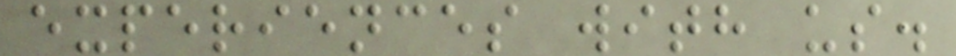experiences with us.
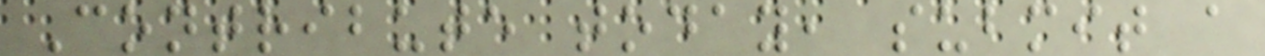Contribute today, submit a
